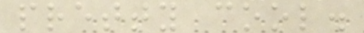pretty cool.
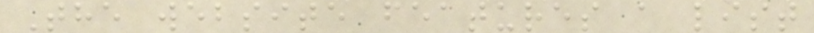The website features a list
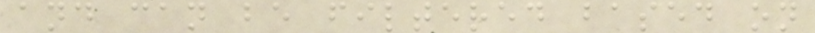and can be filtered based on
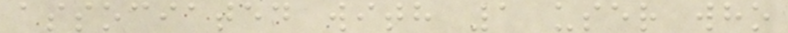associated with 1 user who
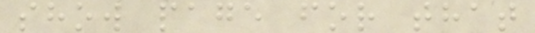show page for that
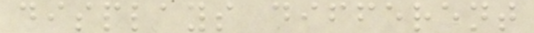displays different
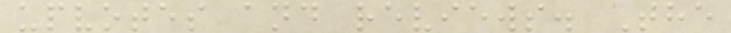upvotes and reviews. The
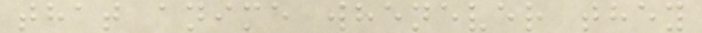that anime whenever they
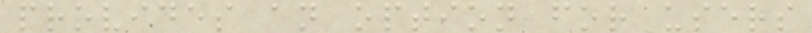provides an option for users
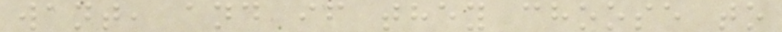want, and if they choose to
